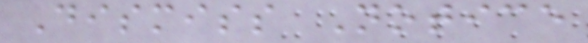Dismiss Notice
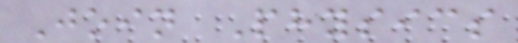Join Physics
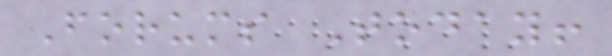Forums Today!
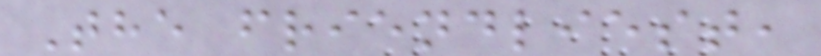The friendliest,
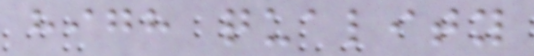high quality
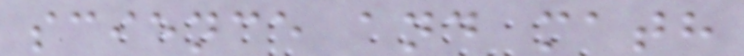science and math
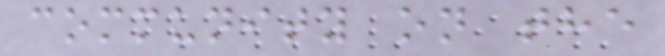community on the
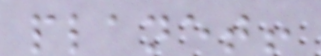planet!
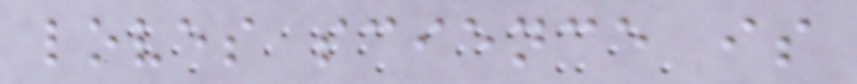loves science is
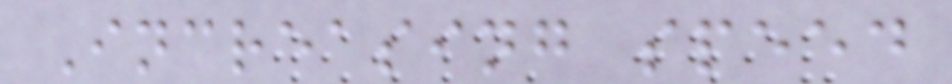Increasing speed
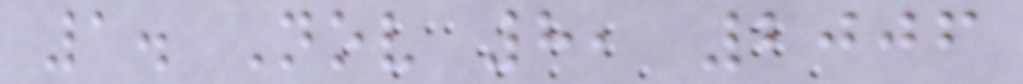1. Nov 8, 2006
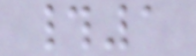#1
